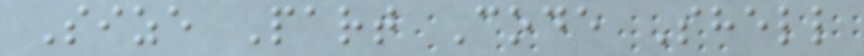Size Part Code Shell
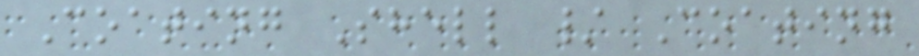Coating Shell / Coating
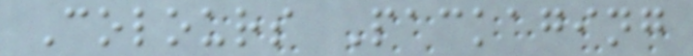Colours Packaging
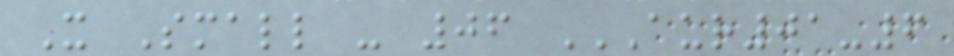X Small - 06 AUR01-6
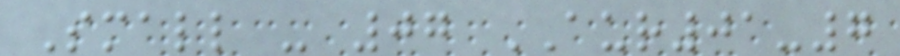Small - 07 AUR01-7
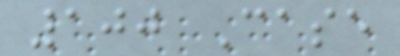100 Case
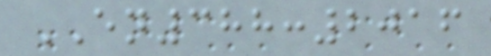EN388:2016
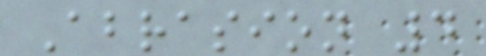Abrasion 4
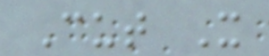Cut X
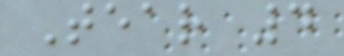Tear 4
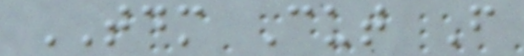TDM Cut F
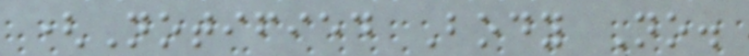(Notified Body No.
